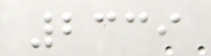2339
